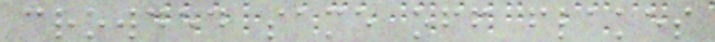crowded same off flakes
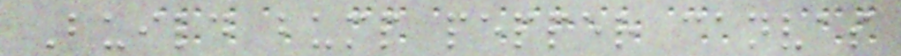Build bump pepper canvas
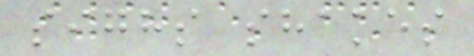sighs shakes
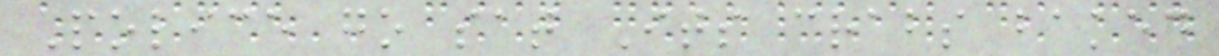Police go sat Its crabs baked
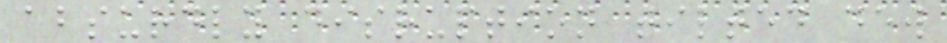absurdly disruption tilted dew
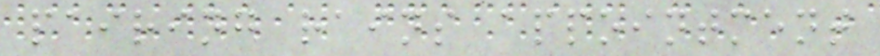pairing rains appointment
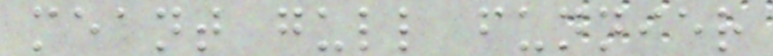meant gull funnier
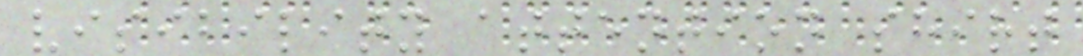visibility attention shirt
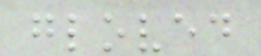gloved
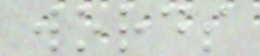words
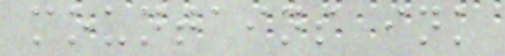mountains ink
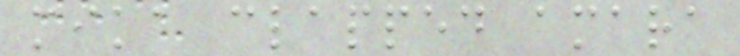mika clapped amara
